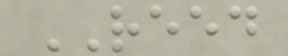REED
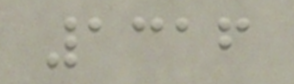1316
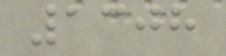1308
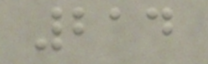214
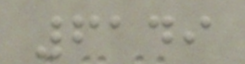6149
